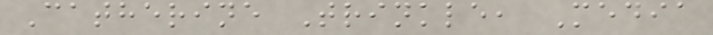Catherine Trinkle, Media
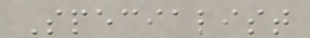Specialist
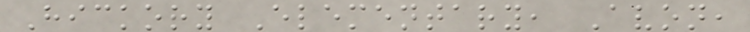Hickory Elementary, Avon,
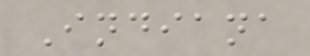Indiana
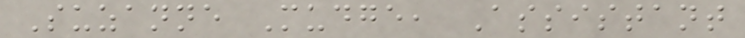Suzanne Mudge, Assistant
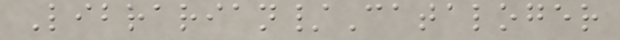Librarian/Cataloger
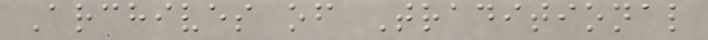Archives of Traditional
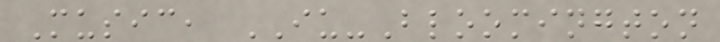Music, IU-Bloomington
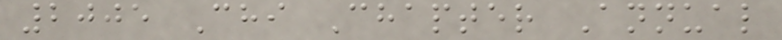2005 Chi Chapter Annual
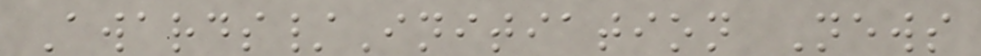Awards/Initiation News
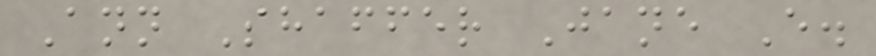Ann Shaffer Jane E.
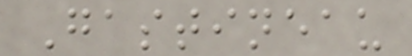Gastineau
